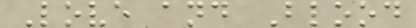Love and Blood
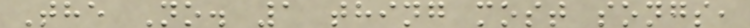The No. 1 thing most songs,
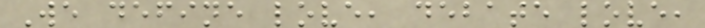We define love, debate love,
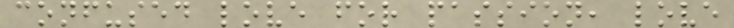confused love for passion, love
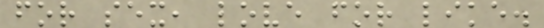for sex, love for like.
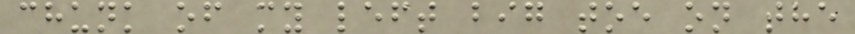chunk of my left big toe on the
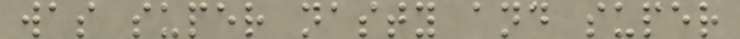was super nasty and super
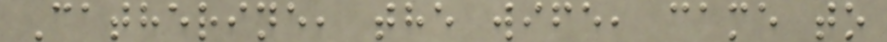Catherine, the wife, came to
